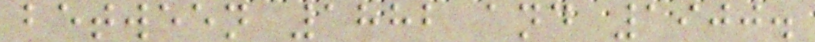between 1882 and 1900.
